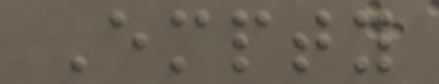Empty
